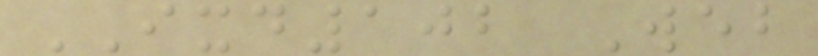IXD102 Web
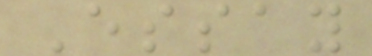Essay
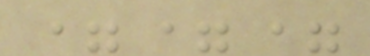===
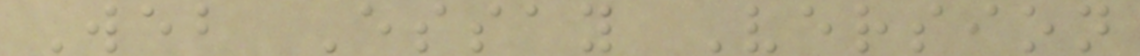Web Essay Version
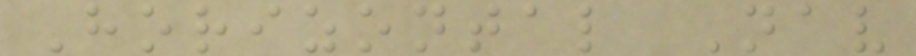Horizontal Nav
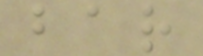bar
